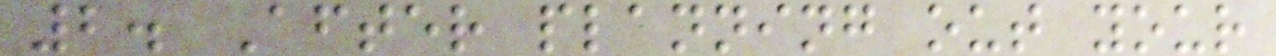2. After planning out your
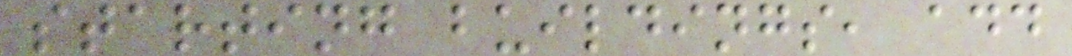starting buildings, add
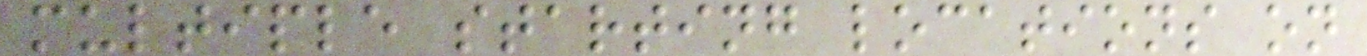multiple starting locations on
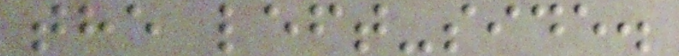the left-side.
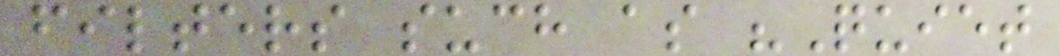filters such as "Quiet
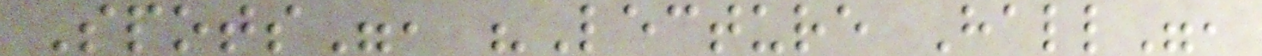Spots", "Lecture Hall",
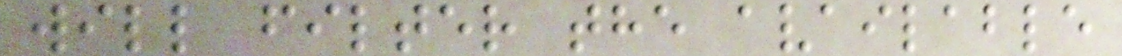will filter the available
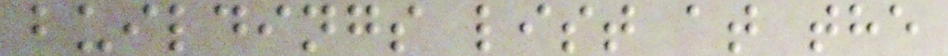buildings list at the
